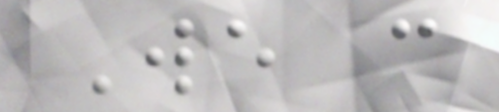We can
